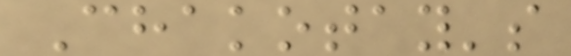Chakotay's
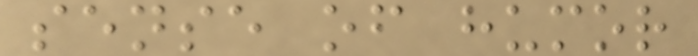sense of humor
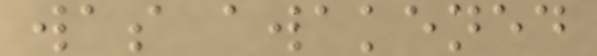was awakened
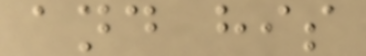and his
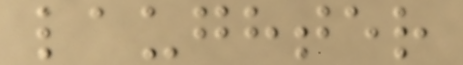laughter
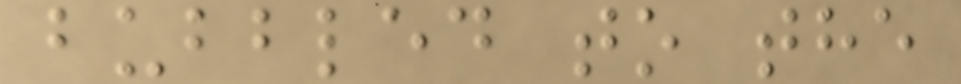bubbled to the
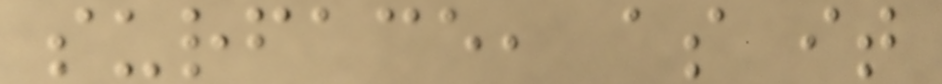surface, as it
